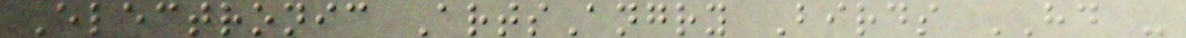Electronic ArtsAngry Birds HD -
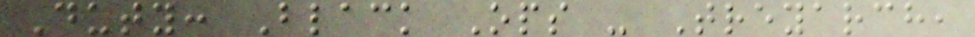Duty: Black Ops - Treyarch,
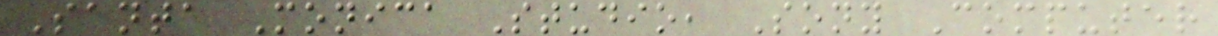Santa Monica Studio, Sony Computer
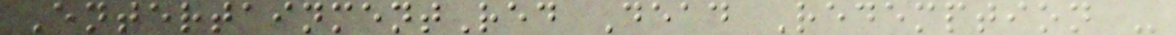EntertainmentRed Dead Redemption -
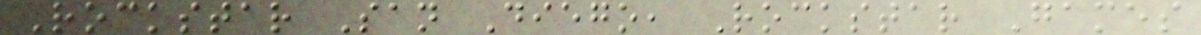Rockstar San Diego, Rockstar Games
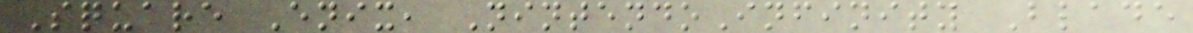Square Enix, NintendoInfinity Blade
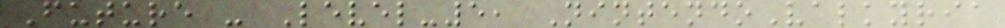Future - Level-5, NintendoValkyria
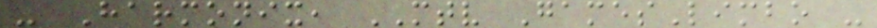- Harmonix, MTV GamesLimbo -
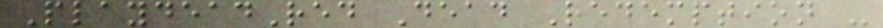PlaydeadRed Dead Redemption -
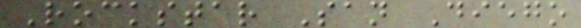Rockstar San Diego
